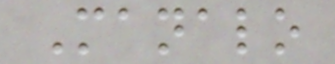Manalo
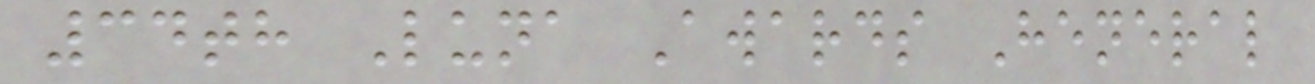34th Luna Awards Heneral
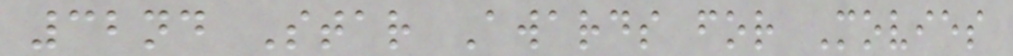32nd Star Awards for Movies
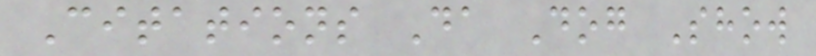Citations Da Dog Show
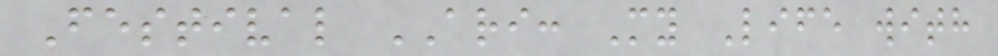Festival ARI: My Life with
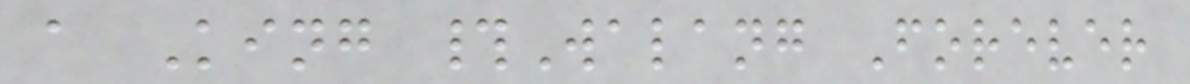a King #Walang Forever
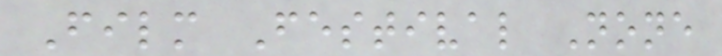Film Festival None
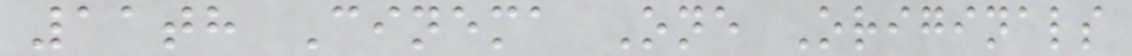11th Cinema One Originals
